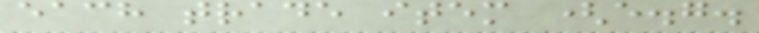each trade item (e.g.
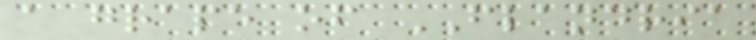a grape of FLANDRIA
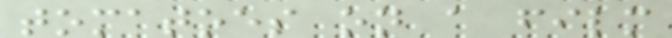tomatoes on a film
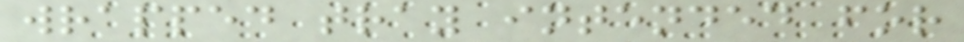wrapped tray intended for
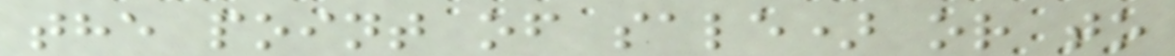the point of sale) or to
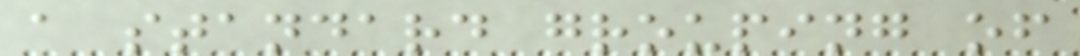a standard grouping of
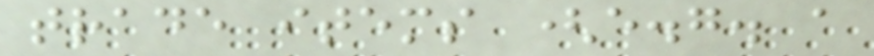trade items (e.g. a
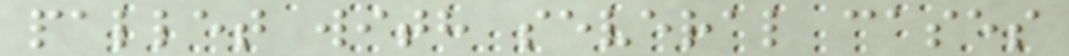pallet with several cases
